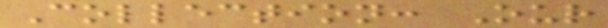Collection: Our
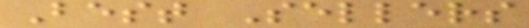Best Sellers
